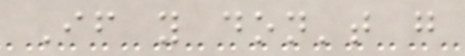If you don't go
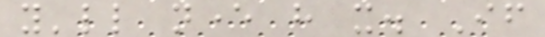you'll never have it. If
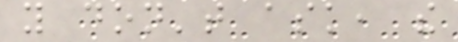you don't ask, the
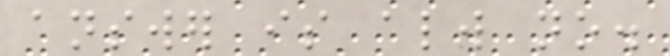answer is always no.
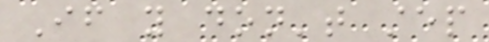If you don't step
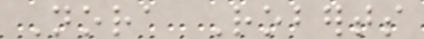Nora Roberts
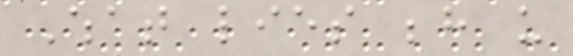What lies behind us
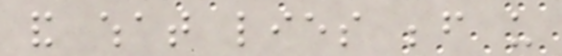and what lies before us
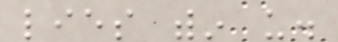lies within us.
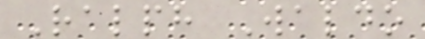Ralph Waldo
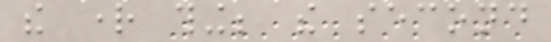the right thing; the second
